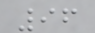96
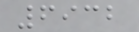6932
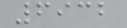6932
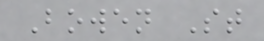Bowen St
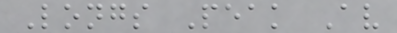Longs Peak Av
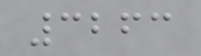3263
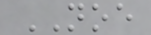NOE
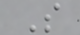S
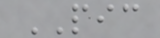PIC
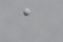a
